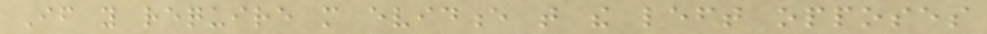If you require more evidence that the left opposes
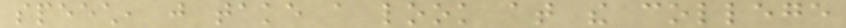speech, just take a look at the college
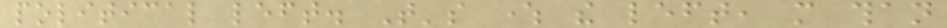political left. That's where the left, more than
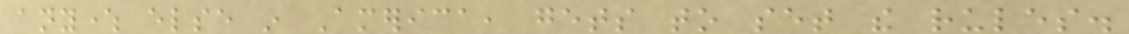anywhere else in America, gets to set the rules.
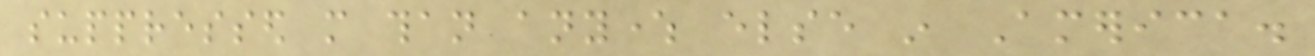suppressed more than anywhere else in America.
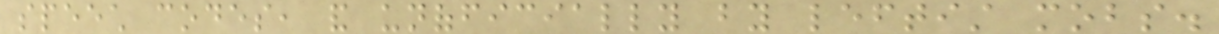speech codes, and unofficially by leftist mobs.
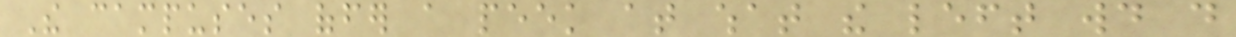The campuses offer a peek at what the left would do
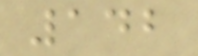142
